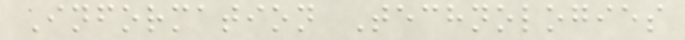Information Technologies
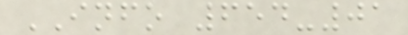INFO 654-01
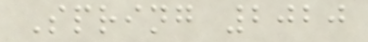Spring 2020
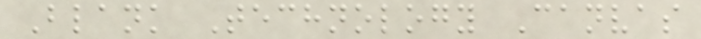Blank Technology Canvas
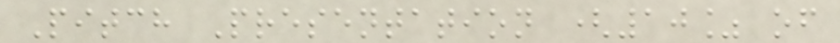Pitch Presentation (10% of
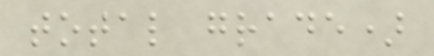total grade)
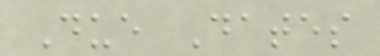Due Dates
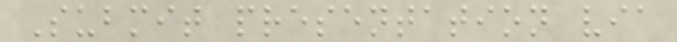Submit presentation via
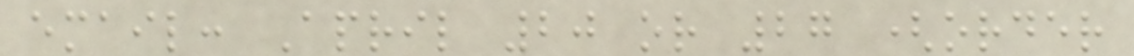email: April 20 or 27 (order
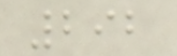292
